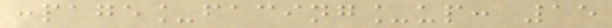:page_facing_up: 15
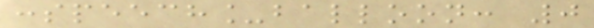:speech_balloon: 0
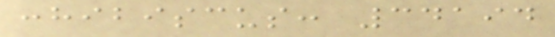:hibiscus: 34194
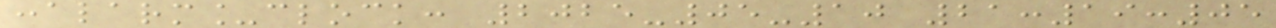:alarm_clock: 2025-05-10 21:19:05
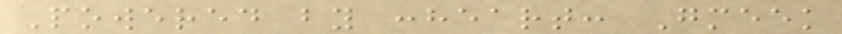Powered by :heart: Gmeek
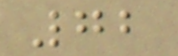72
